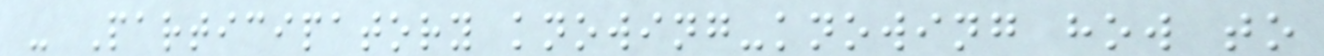- Participatory knowing-knowing how to
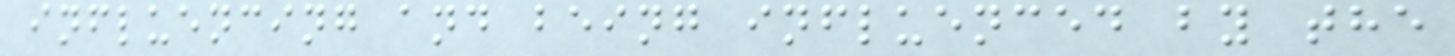influencing and being influenced by the
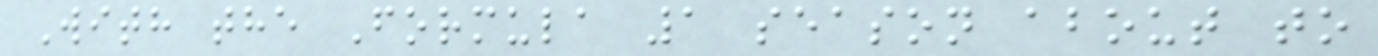With the Formula 1 season about to
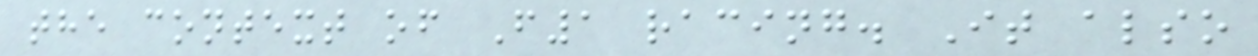the context of F1 racing. It also
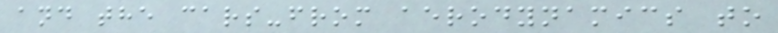and the cars-from aerodynamics to
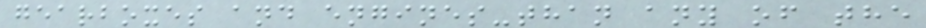gearboxes and engines-than any of the
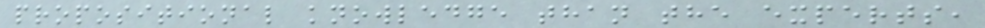propositional knowledge than the experts,
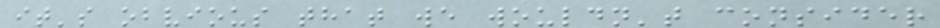it's obvious that we wouldn't consider
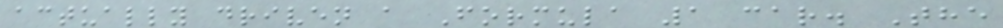actually driven a Formula 1 car. The
